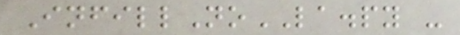InfillNoLA.py -
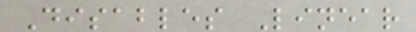Disables Linear
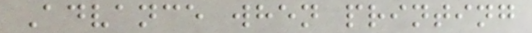Advance when printing
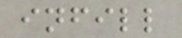infill
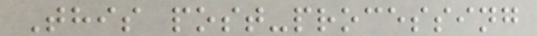This post-processing
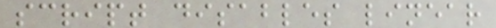script disables linear
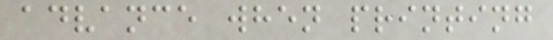advance when printing
